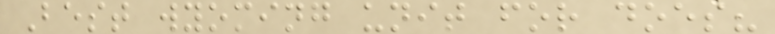Best wyoming unit for does?
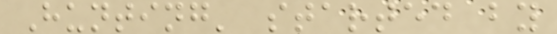Hunting' started by
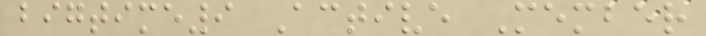bigtime9 Active Member
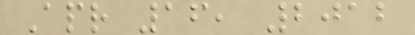Apr 16, 2012
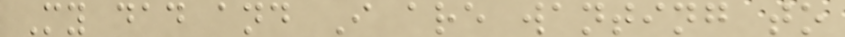My dad and I are wanting to
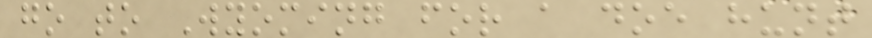go to Wyoming for a doe hunt
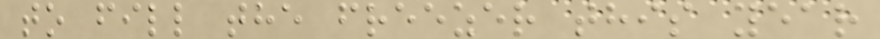to fill the freezer this year
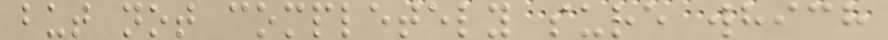but not completely sure which
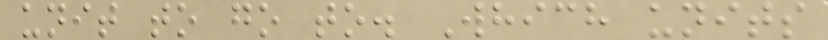unit to go to. Which units
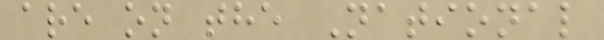are on the National
